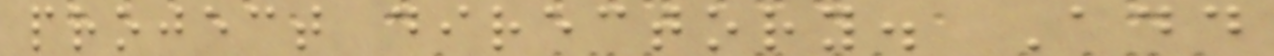project directory. Add
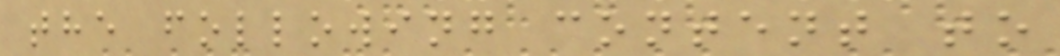the following content to
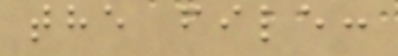the file:
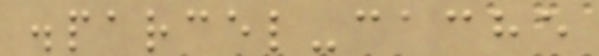.parcel-cache
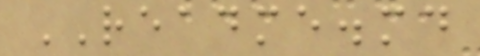README.md
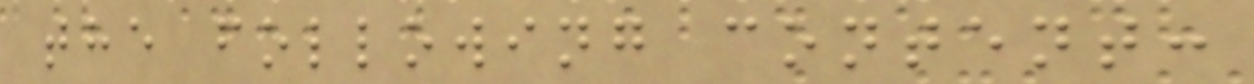the following content:
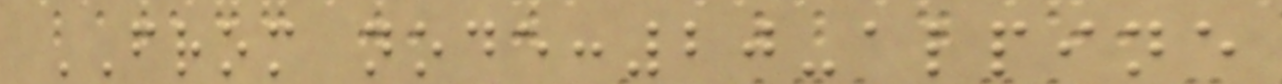FROM node:20-alpine
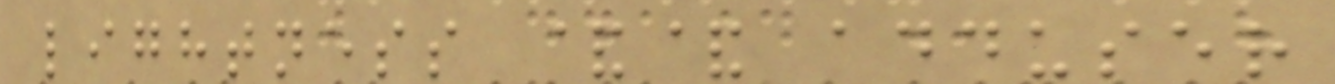lightness && adduser
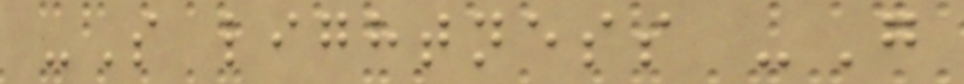-S lightness -G
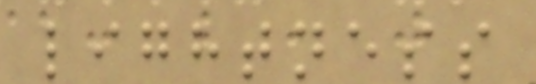lightness
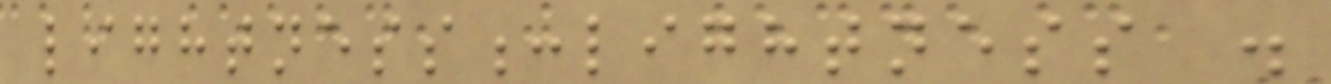lightness:lightness .
